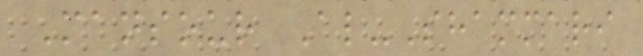Mansour Al-Shammari
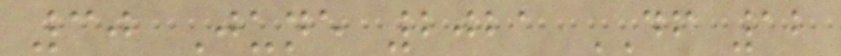30 June 2021 DF 12
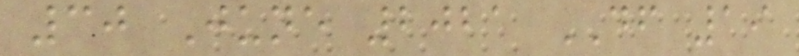30 June 2021 DF 19
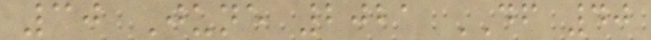30 June 2021 DF 40
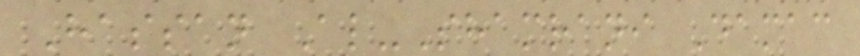Hassan Al-Shamrani Damac
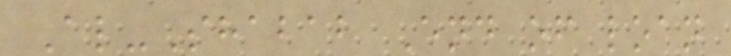Al-Shabab End of loan
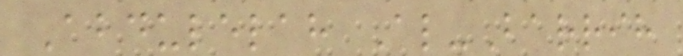Abdulelah Al-Barrih
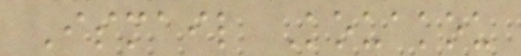Ismail Kouakou
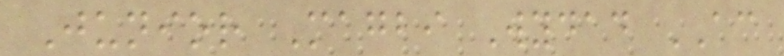Junior Magbi Wydad AC
